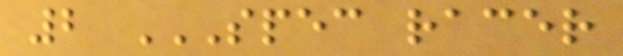2 SPEC RACER
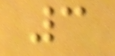3
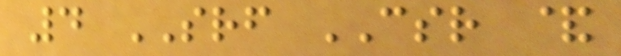4 SRF CSR &
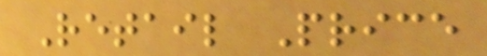Retail Price
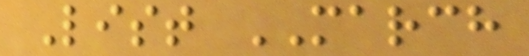List MARCH
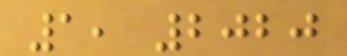1, 2020
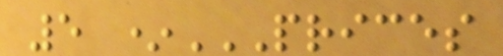5 *PRICES
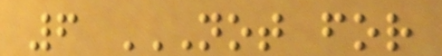6 NOT FOR
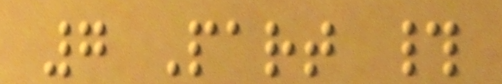7 Part #
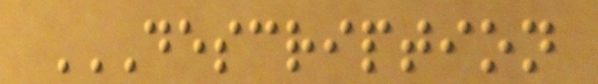DESCRIPTION
